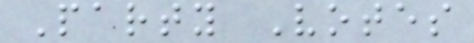Party Votes
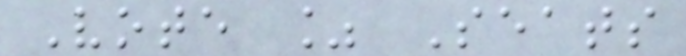Vote % Seats
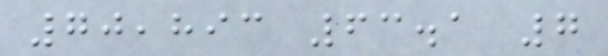70,893 63.1 7
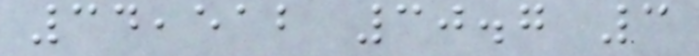34,512 30.7 3
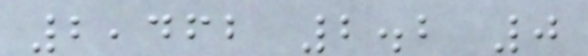2,462 2.2 0
